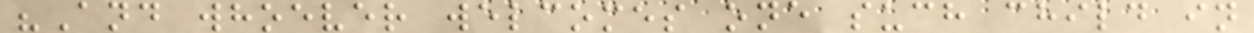"And whoever welcomes one such child in
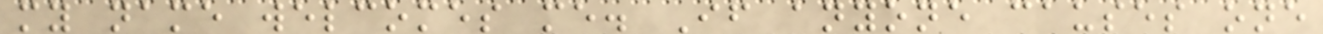my name welcomes me. If anyone causes one
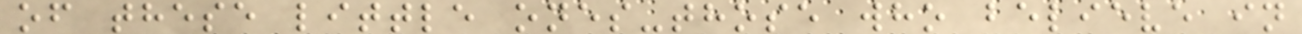of these little ones-those who believe in
